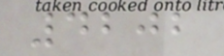4202
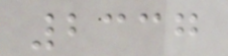2337
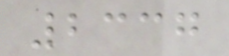2337
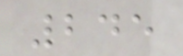245
